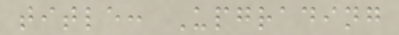title: Upgrading
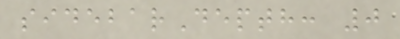sidebarDepth: 0
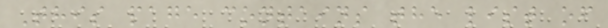This page contains the list of
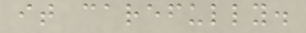it carefully.
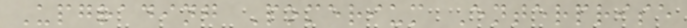Upgrading Pomerium Enterprise
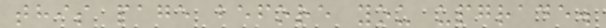this page before you upgrade.
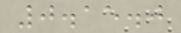0.15.0
